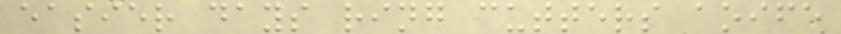easier days ring cutters aoife
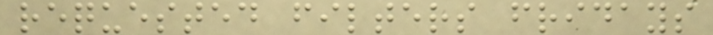requested filters fridays
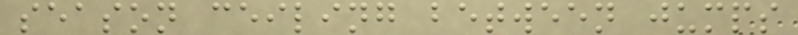season ceiling between jumps
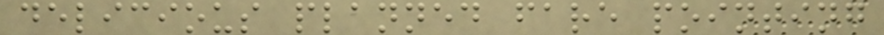delicious planned fare pointing
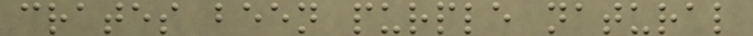crates been purple natural
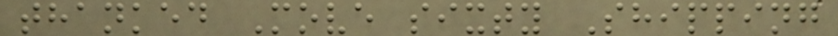thanked Move sixty Shipping
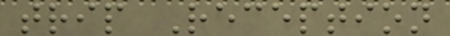trip Reception
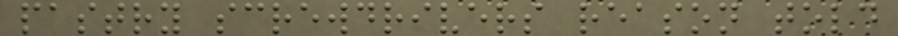pastry screwdrivers reason told
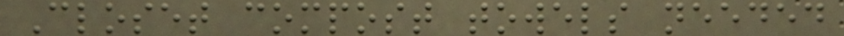Closet compost towels needed
